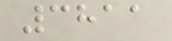3811
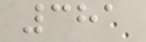381
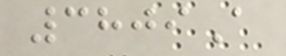3809A
